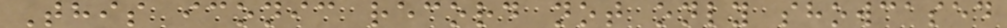This iconic record not only showcased
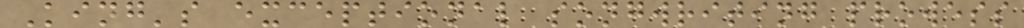King's exceptional songwriting prowess
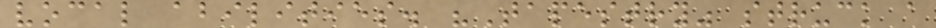vocal abilities. "Tapestry" struck a
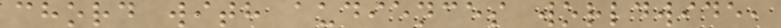chord with audiences worldwide,
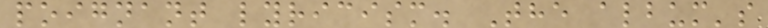poignant lyricism. The album's
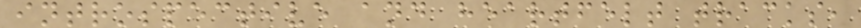introspective and heartfelt tracks,
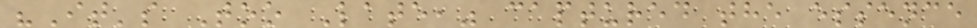"It's Too Late," captured the essence
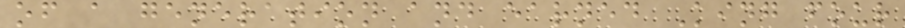of a generation and earned King four
